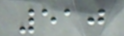510
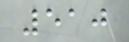510
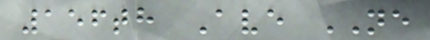156th Ave NE
